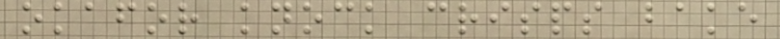okafor knock crisps bake
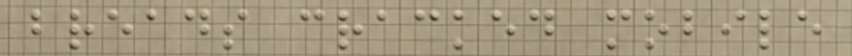breads cracked mobile
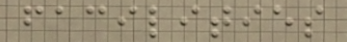facilities
